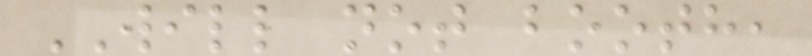WILL not booth,
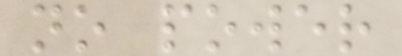no power
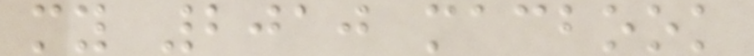my 2010 macbook
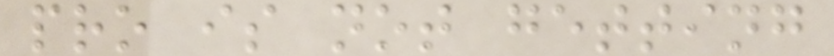pro is not getting
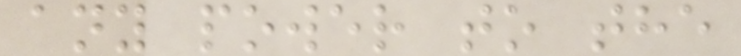any power to the
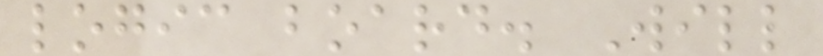logic board. Will
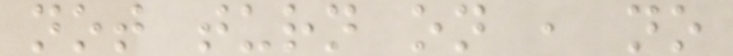not turn on , no
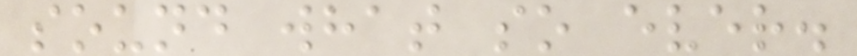sound what so ever.
